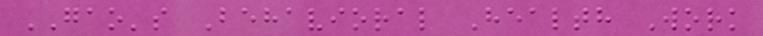GAO's Behavioral Health Work
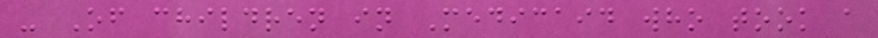- Of children in Medicaid who took a
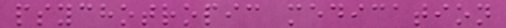psychotropic medication
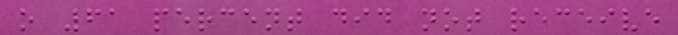o 61 percent did not receive
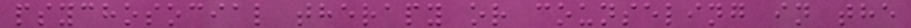psychosocial therapy or counseling in the
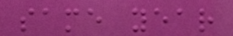same year
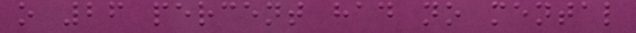o 26 percent had no mental
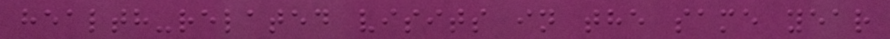health-related visits in the same year
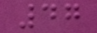47
